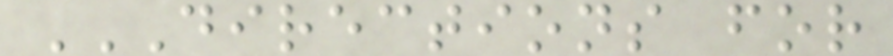DIRECTIONS FOR
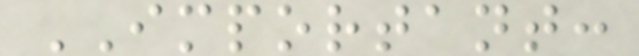IMPORTANT:
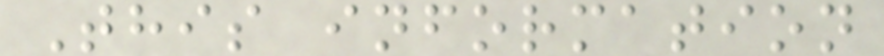This information
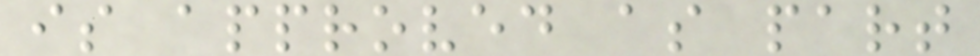is approved as part
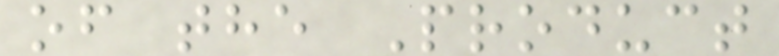of the Product
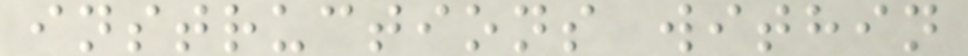instructions within
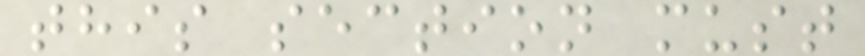this section must
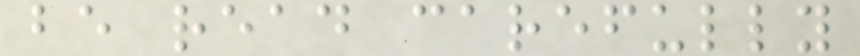be read carefully
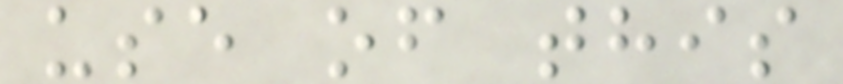use of this
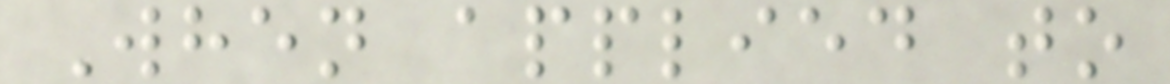When applied to
